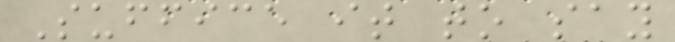Suffice it to say
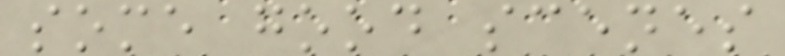some good scenes
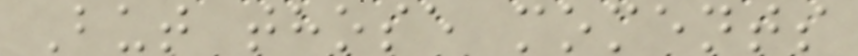But those moments
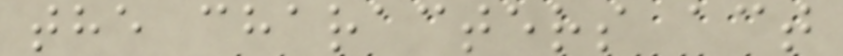the characters act
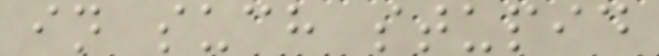in such stupid
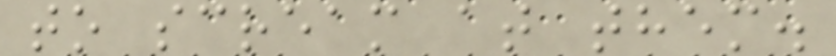to scream at them.
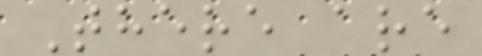There are
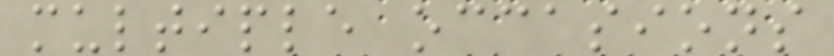multiple occasions
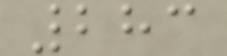283
